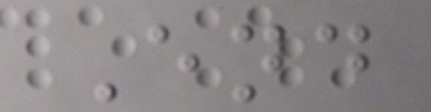End
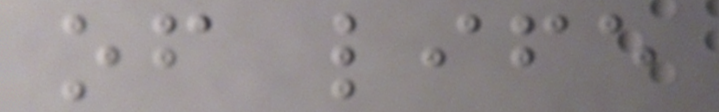of life
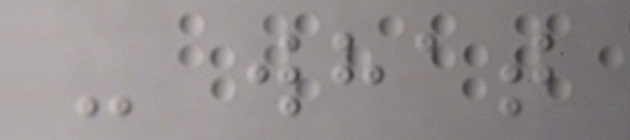- what
